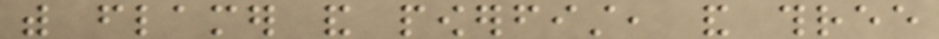with flamer and powerfist, and three
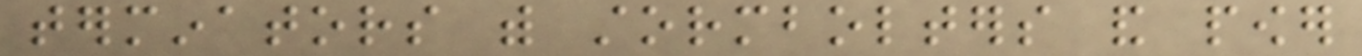terminators with stormbolters and power
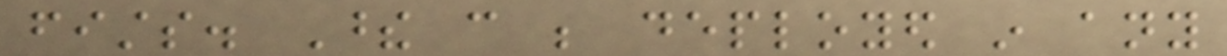fists. These can be deployed in any
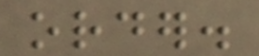order.
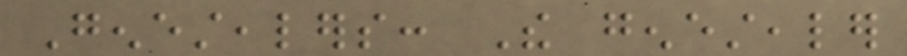Genestealers: The genestealer
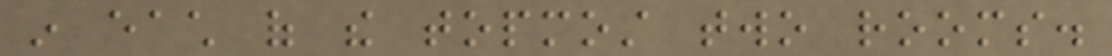in each of the topmost two rooms.
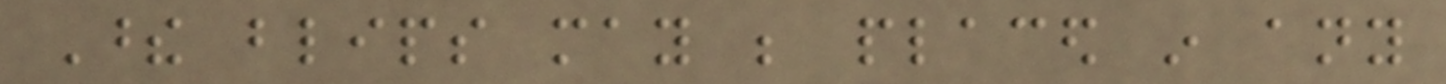These blips may be placed in any
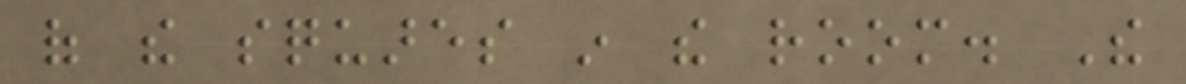of the squares in the room. The
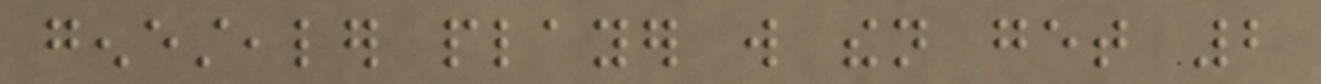genestealer player will then get 2
